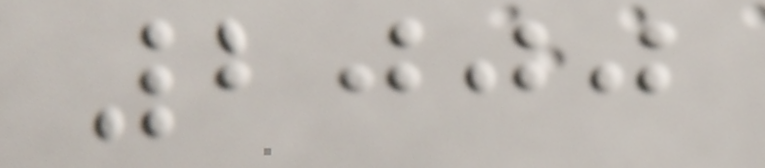2000
